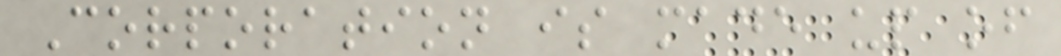Corporation is made up of
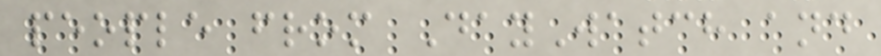people from DayWatch and
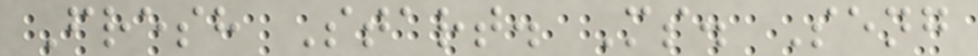Fresh Start. Ms. Seng
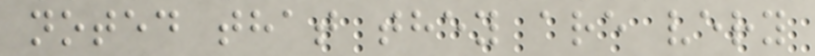noted that they are very
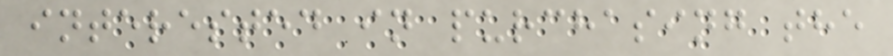interested in purchasing the
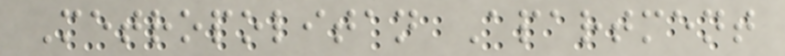Metropolitan Apartment
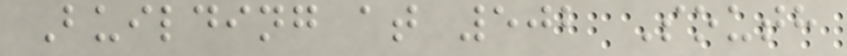Building at 502 South
